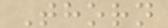Thorn
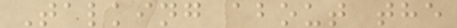Talking about the
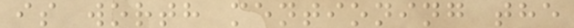is worth mentioning the
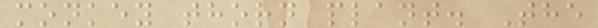monkey thorn plant. The
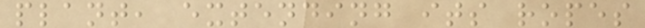plant, extending its ropes
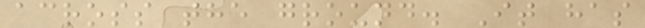across the ground. It has
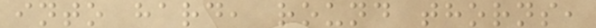into hard, round thorns,
